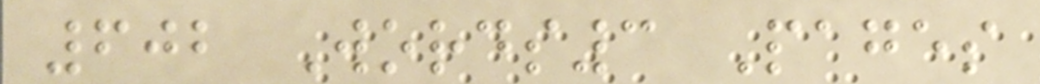602 Words3 Pages
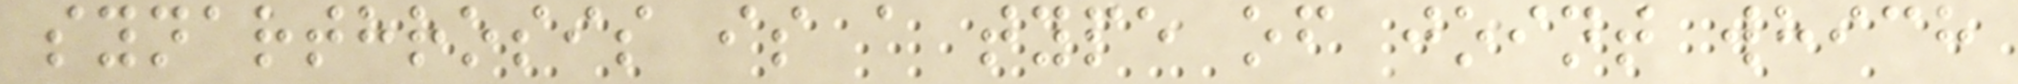synarthrosis is a type of joint which
